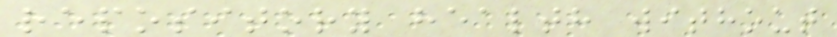repository health without
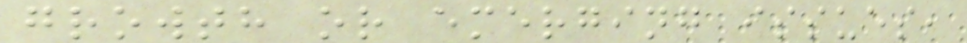growth or emerging issues,
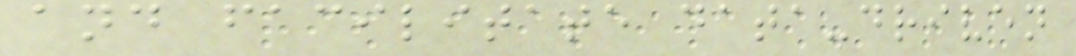and facilitate data-driven
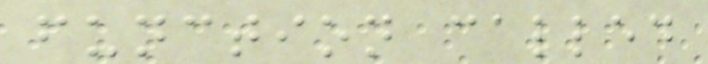function called
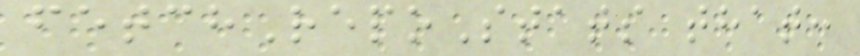fetchRepoStats that:
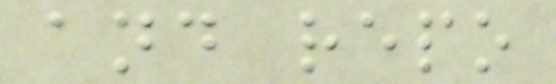and repo
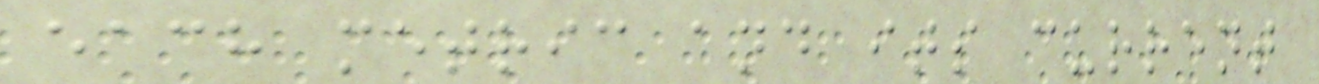each metric and its current
